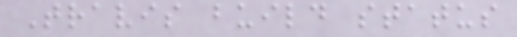Travis build status
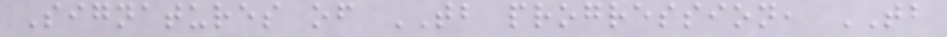Signatures of TB progression, TB
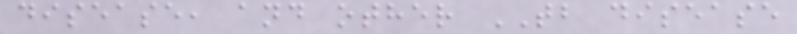disease, and other TB disease
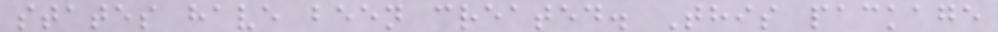states have been created. This package
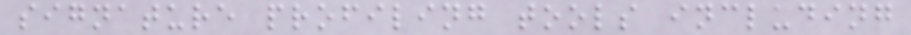signature profiling tools including
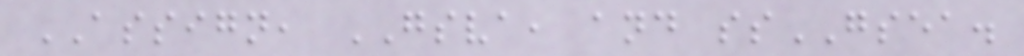ASSIGN, GSVA, and ssGSEA.
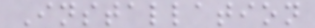Installation
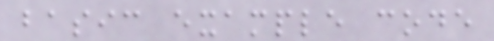basic example code
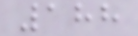188
